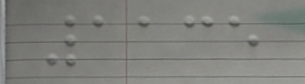1135
